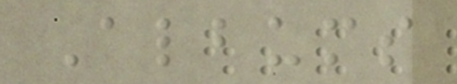Albums
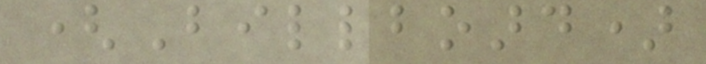(Billboard)
